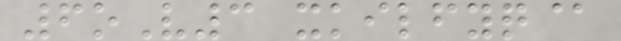6oV3 xkilfyq@
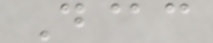D@c
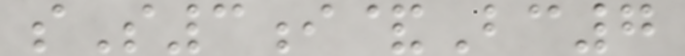sS3i&Bc7
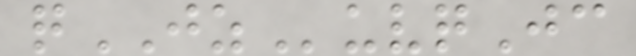qJZuvqJc
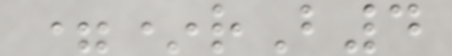=*rB4
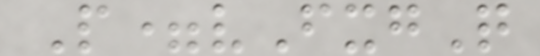P=vFxgQ
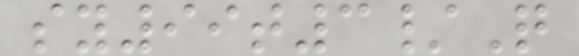sy99t3/Q
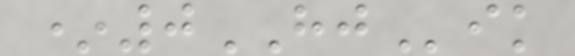*0HJik
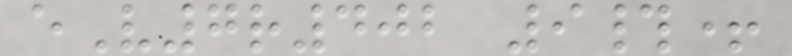eV7r402 9#+
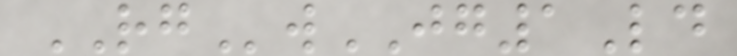RGwJG1Ld
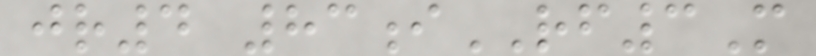jr4 83iRF3M
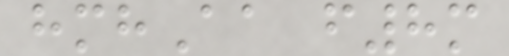hmhAa f8m
